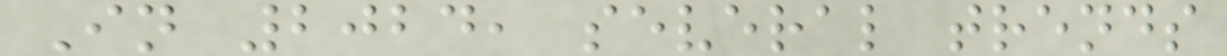In 2024, several trends
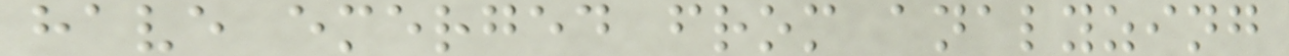have emerged from analyzing
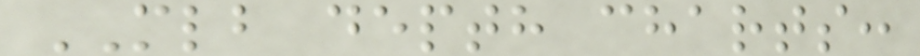MLB depth charts:
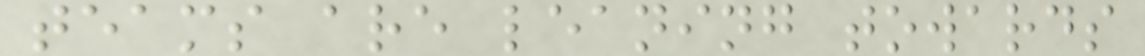teams are leaning towards
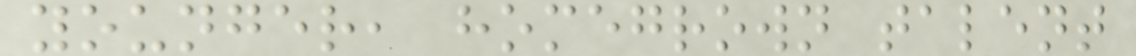younger, homegrown talent
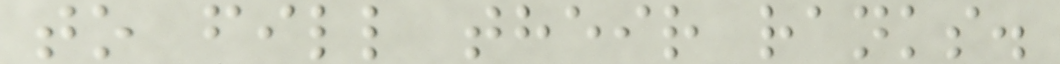to fill their ranks.
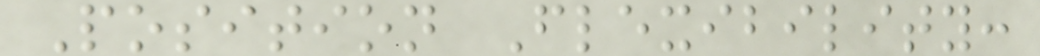Position Flexibility:
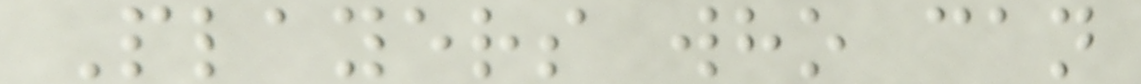Players who can
